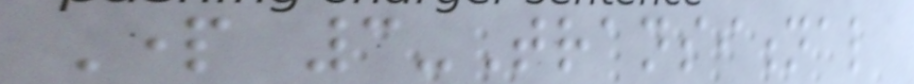Part 3-Transitional
